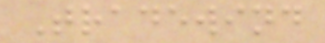Tradewind
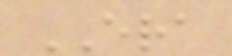ERA
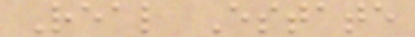Real Estate
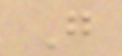G
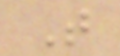T
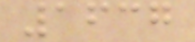1637
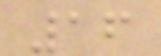16
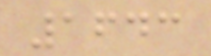1643
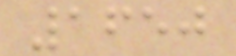1650
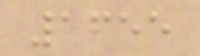1655
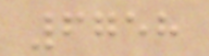6758
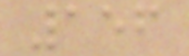156
